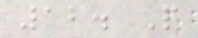12. People
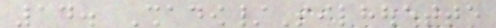14. Shadow/Silhouette
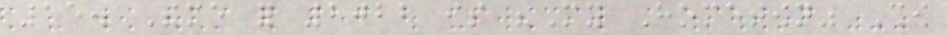15. Theme for 2022 is "My Hometown" Show
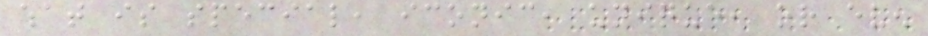what is special, iconic, unique, or even
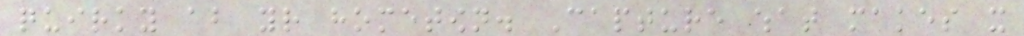quirky about your hometown. Capture what makes it
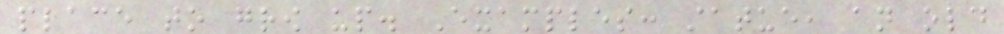place to grow up. Examples: statue, an old
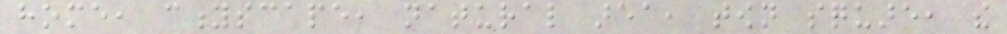home, cityscape, natural area, town square, the
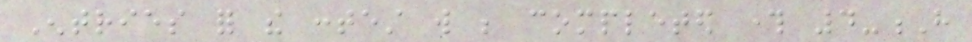Entries for the contest will be completed through 4-H
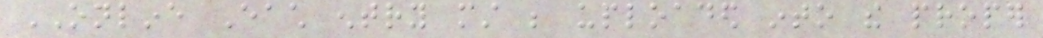ONLINE Each entry must be uploaded into the proper
